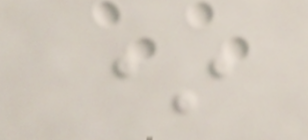*
